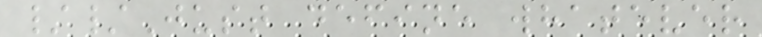//Just define whatever
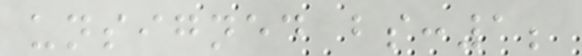unsigned bs:1;
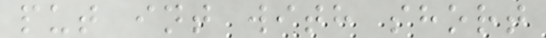put int with short
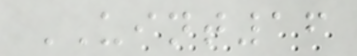UINT16
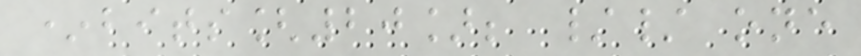*bits[20]; // one
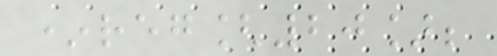*reg[20];
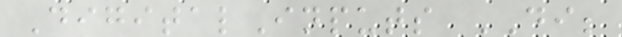DigitalInputs DI;
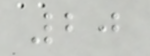20
